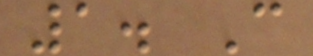1. C
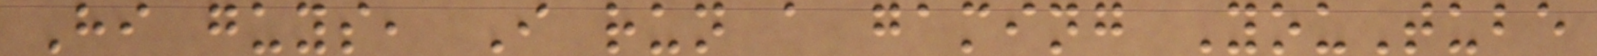Hi guys, I run a gaming YouTube
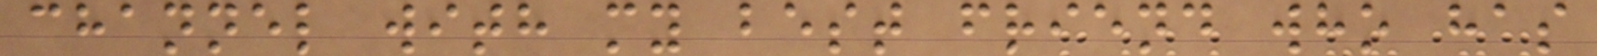channel with my best friend who has
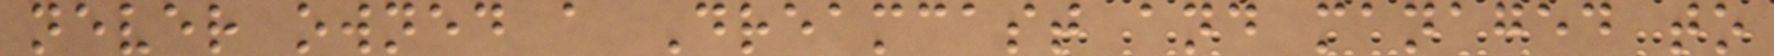never owned a Dreamcast and managed to
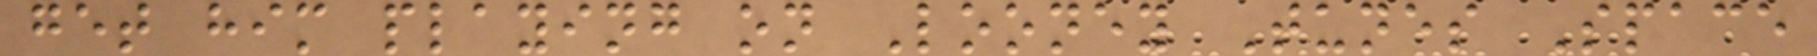get him playing on Looney Tunes Space
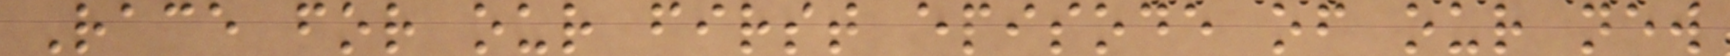Race for our first episode of our new
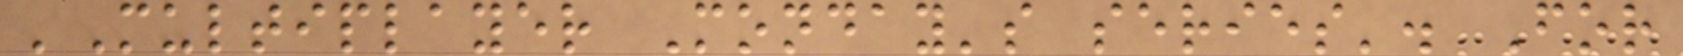'Multiplayer Monday's series'. For
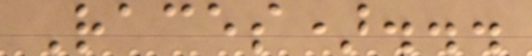Races)...
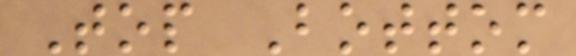Top Bottom
